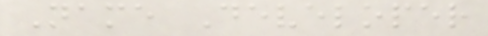Name Developer
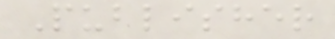Publisher
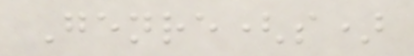Genre(s)
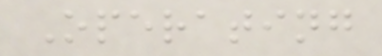Operating
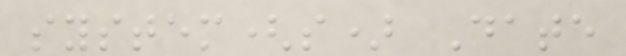system(s) Date
